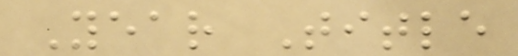Year Title
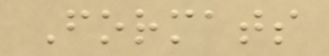Formats
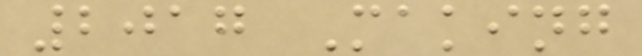2017 Making
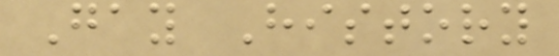Gay History
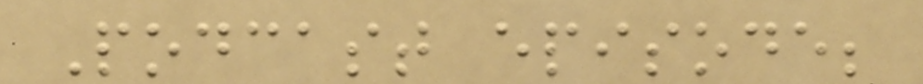Podcast episode;
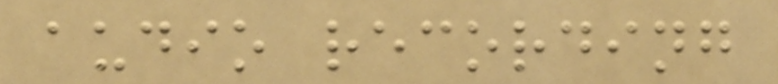audio recording
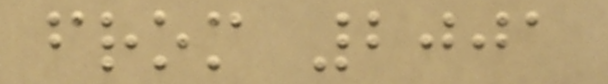from 2001
